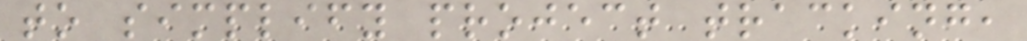to simplify project tracking,
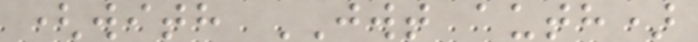(with JWT auth)
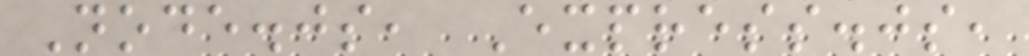Node.js, Express.js,
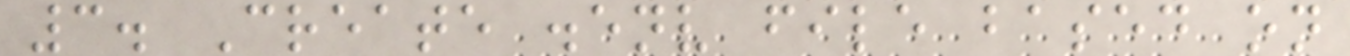3. Create .env file based on
